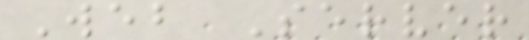Web Server
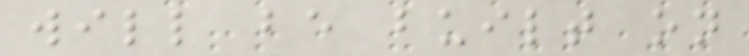will be built on
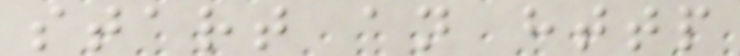start an http
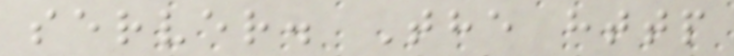server. The http
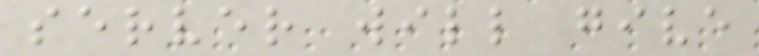server will give
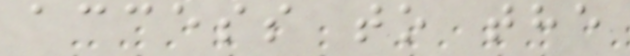access to the
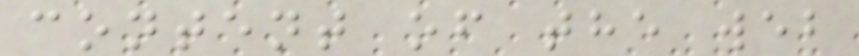content of the web
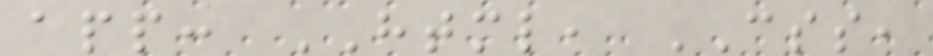app: HTML, CSS,
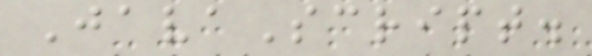JavaScript.
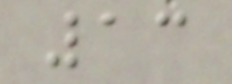13
